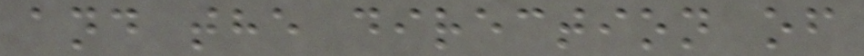and the direction of
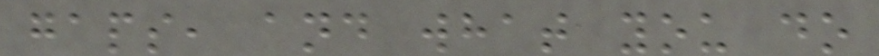gaps, and what you do
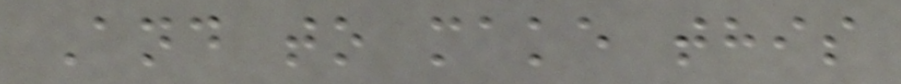And to make this
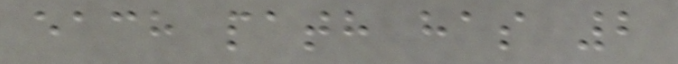each path has 2
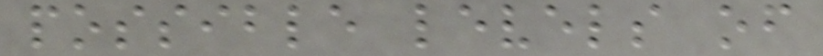possible levels of
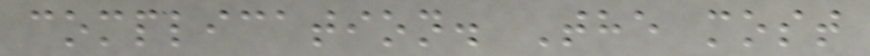complication. The most
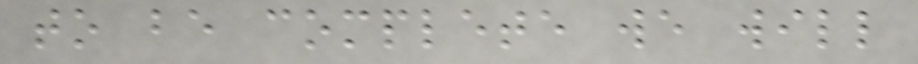to be complete we will
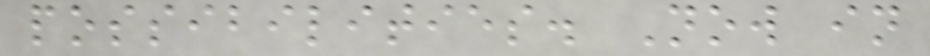possibilities. Now in
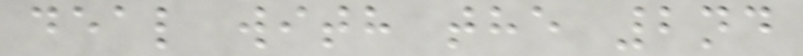deal with the 2nd
